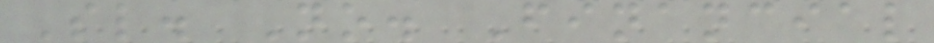Sl. No. Financial
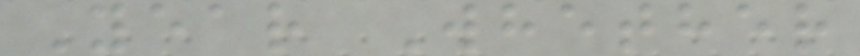Year Whether
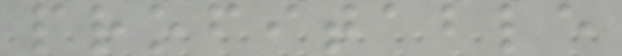profitable
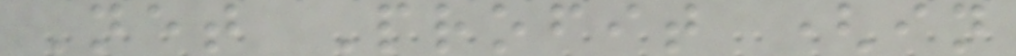Net Profit (in
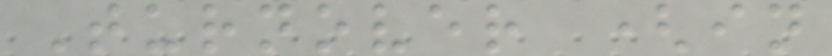Turnover (in
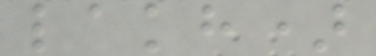lakh)
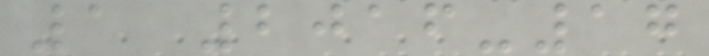1 2016-17
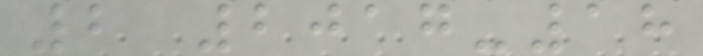2 2017-18
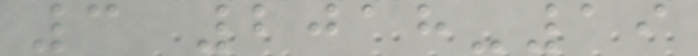3 2018-19
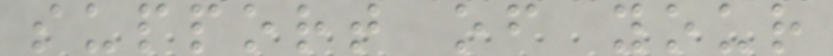support of your
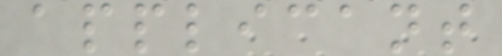applicant
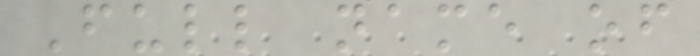Full name of
